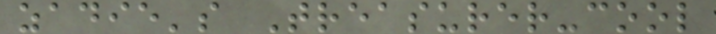zadie's Treasurer-cool
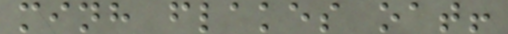minh flakes oat!
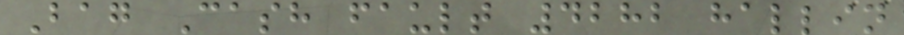Bag Cash fault 4282 hallin
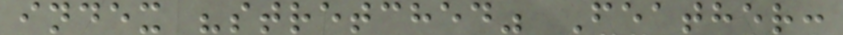index "stretched" Feather:
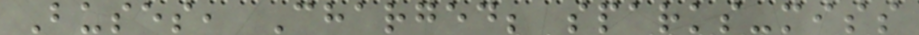Buses, Charged; sparks-miss
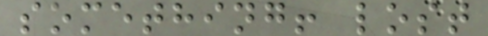something! lost
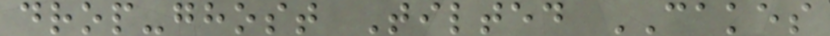drop-ghost Tilted CAKES
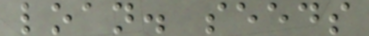loan. seeds
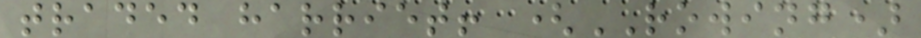traded harriet! (ROWING)
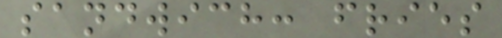sandwich: fries
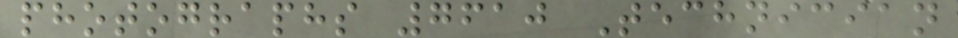photographs 7610 Technician
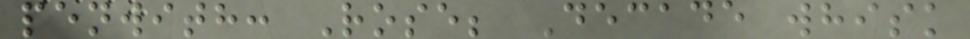penwith: Rose; Decade whisk
